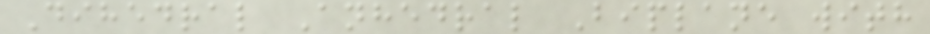Dihedral Anhedral Biplane with
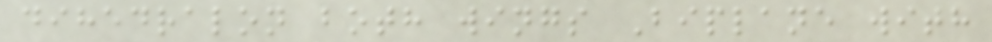dihedralon both wings Biplane with
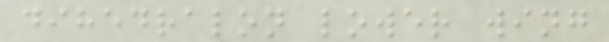dihedralon lower wing
